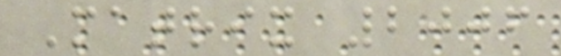Matrix 2006
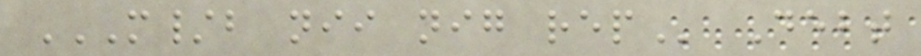M/B NII NIG REP Debt
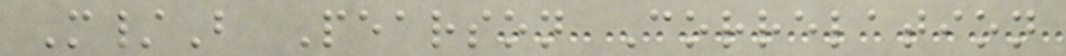M/B Pearson Correlation
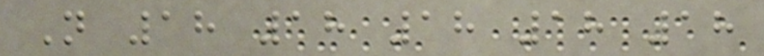N 18 18 18 18 18
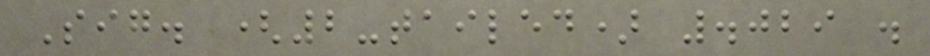Sig. (2-tailed) .029 .
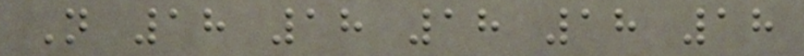N 18 18 18 18 18
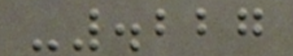-.227
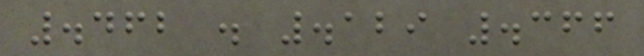.462 . .129 .366
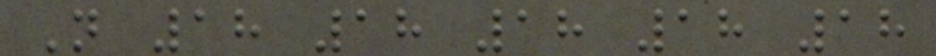N 18 18 18 18 18
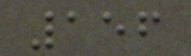156
